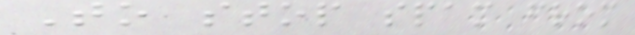To stop spam from
